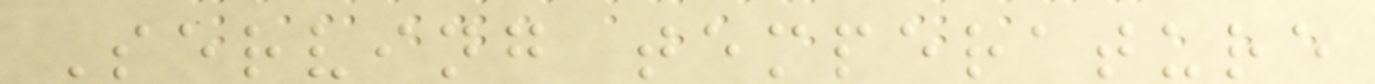Serving temperature
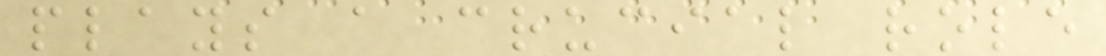plays a crucial role
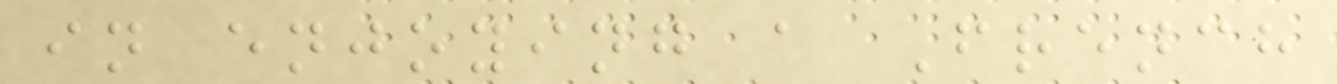in enjoying a French
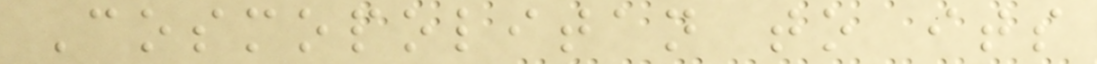Cosmopolitan to its
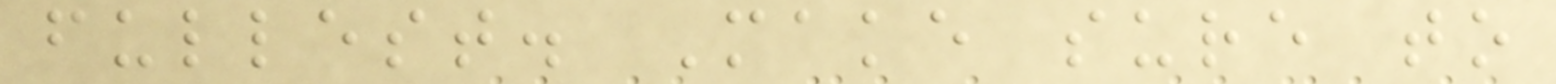fullest. Make sure to
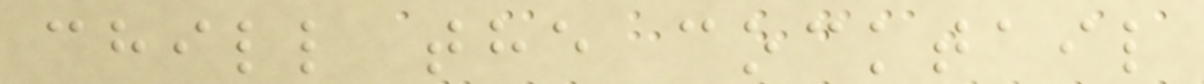chill the cocktail
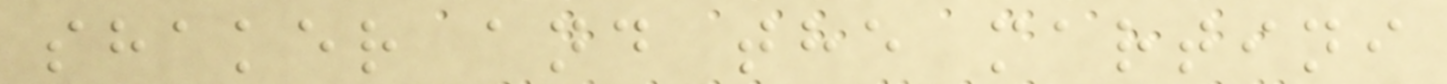shaker and the martini
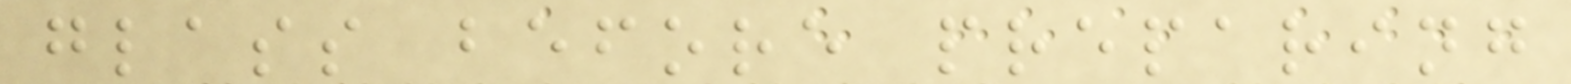glass before preparing
